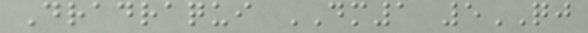Dradraqui DM1 5QJ
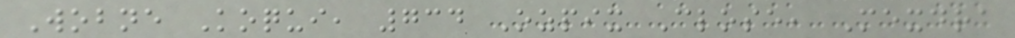Wobne Koqui, 734 Ozpix Close, Mexdra
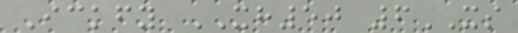Ickfy XH50 6XS
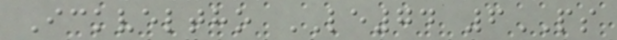Ickveltho LE74 6PS
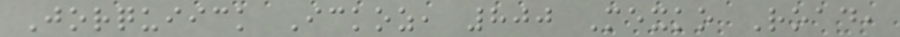Jorquiick Ickoz, 800 Mexko Road,
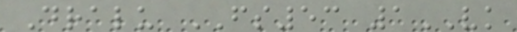Dralu FS53 1VK
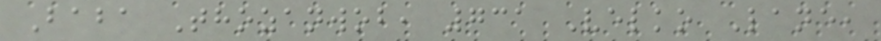Baba Thozanwob, 731 Velko Lane,
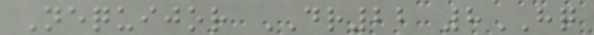Nequijor DR22 8HQ
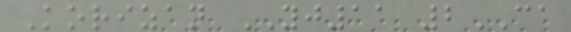Korizan YJ11 2CA
